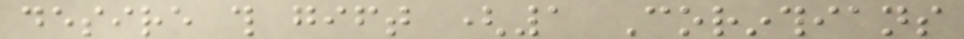desire this gift (1 Corinthians
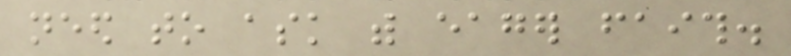need to ask with eager faith.
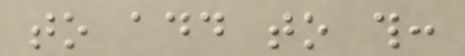to add to this:
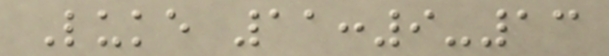Luke 11:9-13
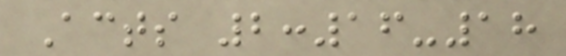Acts 2:16-18
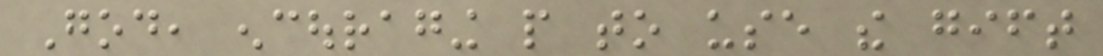God, encouraging people to use the gift
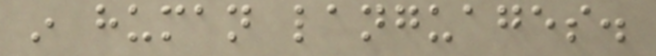in human languages.
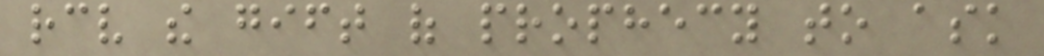receive the gift of prophecy to ask
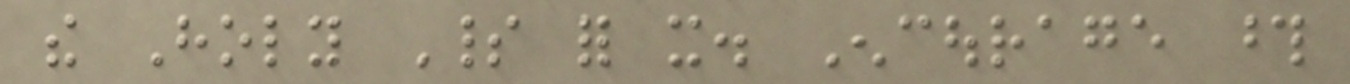the Holy Spirit for it. Encourage those
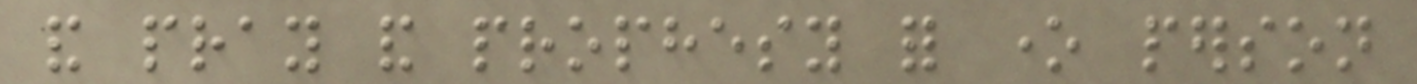and pray and prophesy for one person
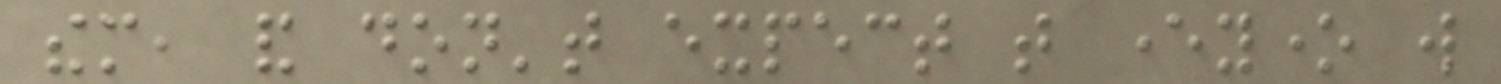them, and don't expect that everyone will
